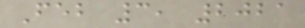Feb 3, 2021
